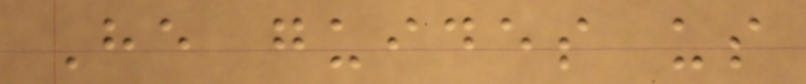He guides us
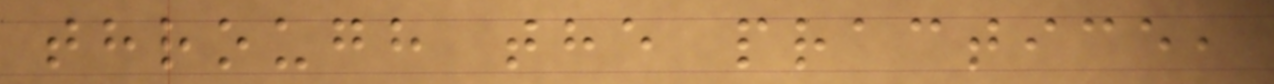through the practice,
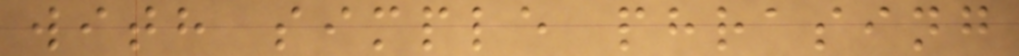with simple phrasing
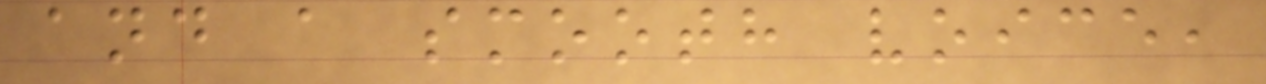and a smooth voice,
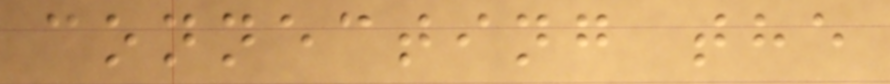connecting the
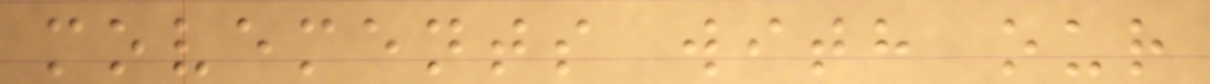movements with our
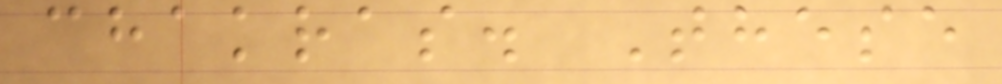chakras. These
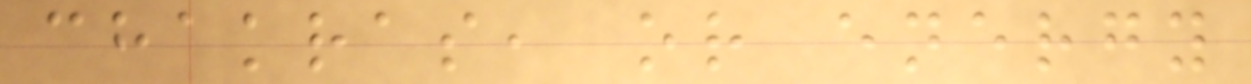chakras, or energy
